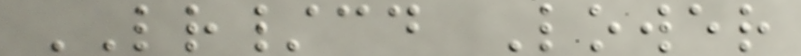LR/cd Lower
